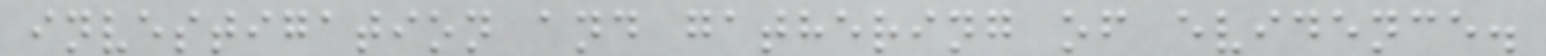investigation and gathering of evidence.
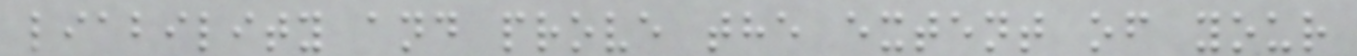liability and prove the extent of your
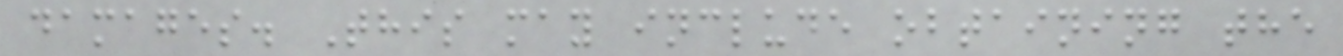damages. This may include obtaining the
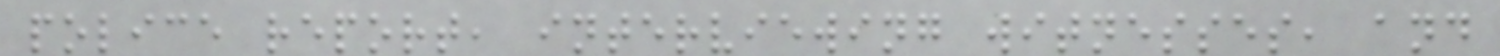police report, interviewing witnesses, and
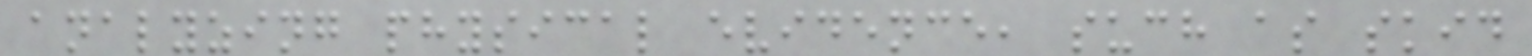analyzing physical evidence, such as skid
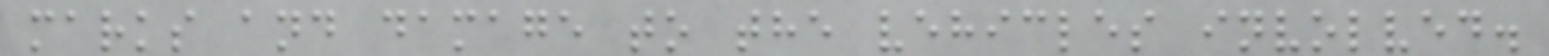marks and damage to the vehicles involved.
